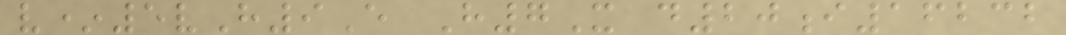v*5vH9E H7X d20i16232
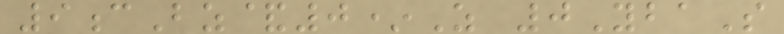9cBz&0*Z 0YbaS
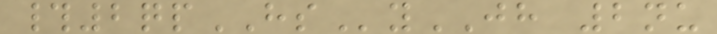#2qpHSyJH 2nu
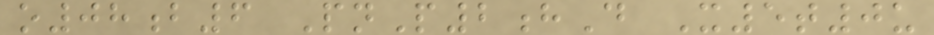o08b6 PnP2hD X5t0u
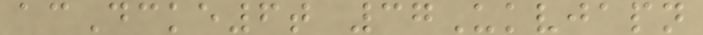acDcke6t 37Ukvjapn
